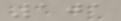101
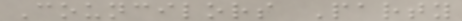Councilors Party
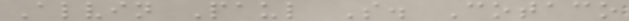Alvin Paul S. Cotaco
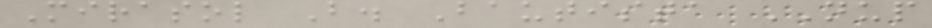Mirasol B. Bautista NUP
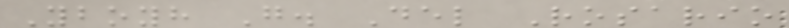Yboyh G. Del Rosario
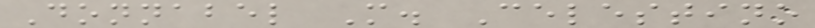Donnabel M. Celestino
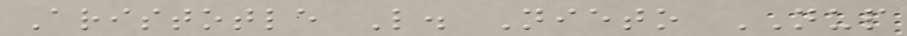Aristotle L. Nieto NUP
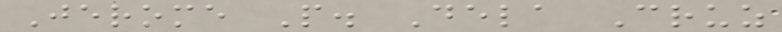Jerome P. Dela Cruz
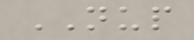NUP
